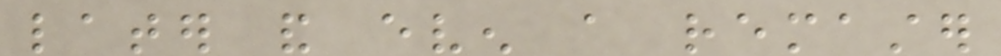later and even a remaster
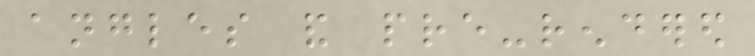angles and pre-rendered
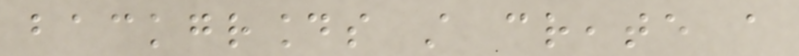backgrounds still create a
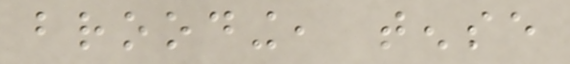brooding, tense
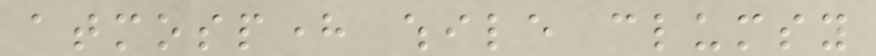atmosphere while clumsy
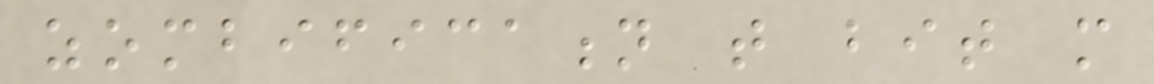zombification that bit more
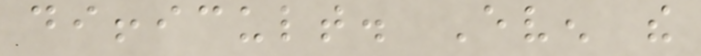difficult. Even the
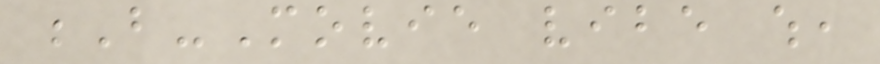B-Movie vibe which,
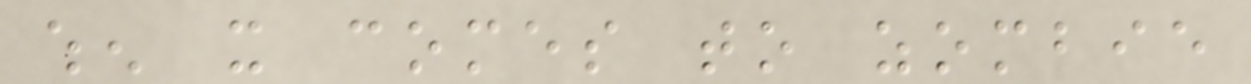when it comes to zombie
